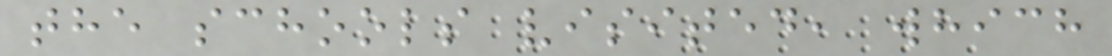the schools visited, which
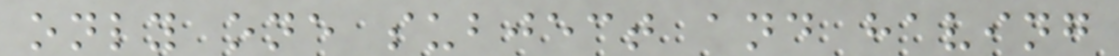only one subject and having
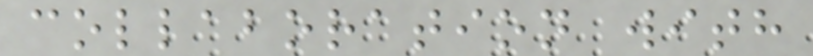collaboration with
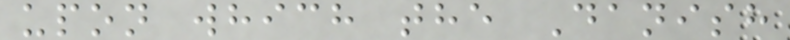upon which the Danish
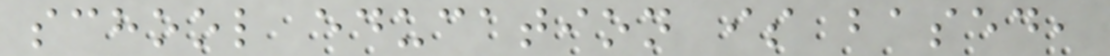school education is based,
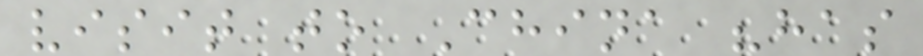visit to China "has
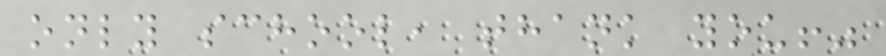only school, thank you!"
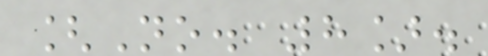[No. 8].
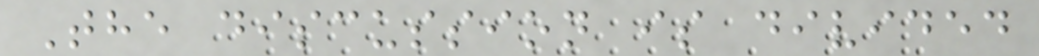The discussion is divided
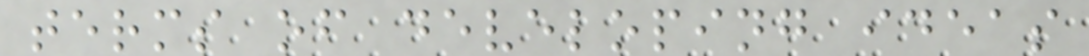terms of developing ideas
